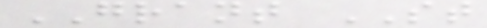GRANT ST
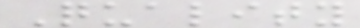Quality
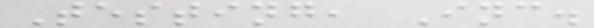Testing, Inc.
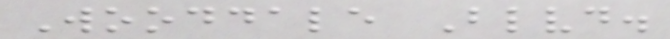Wooddale Blvd.
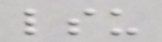lsu
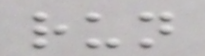run
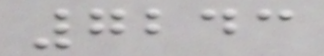7243
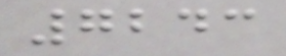7243
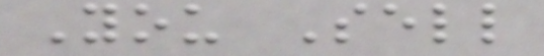You Sell
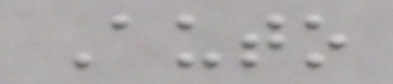Auto
